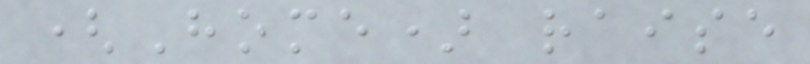(Home) raise
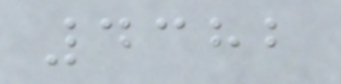4382
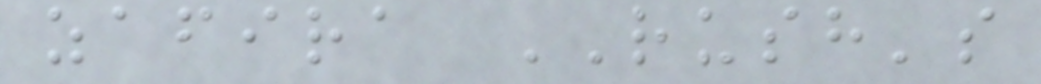zafira RUSH's
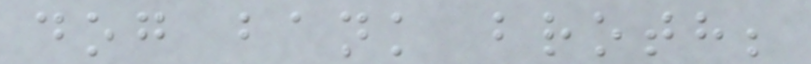dog bank broth;
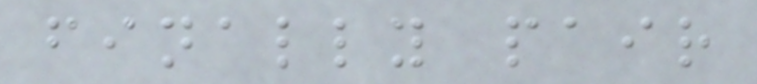finally pair
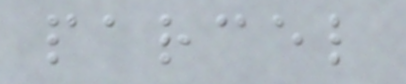parcel
